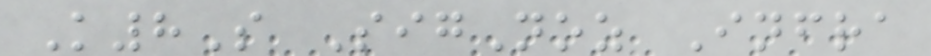K8S SigNoz Infra
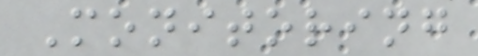Monitoring
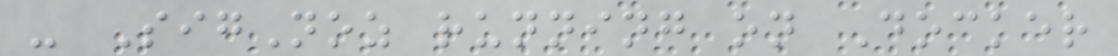- SigNoz running on Docker
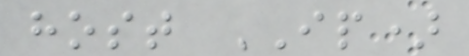host IP)
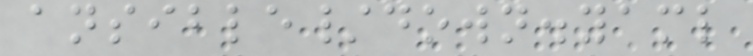ansible/down.yaml
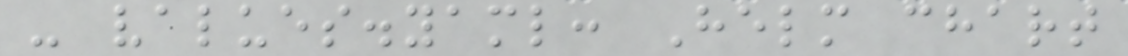- values.yaml: Helm chart
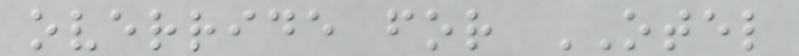override for OTEL
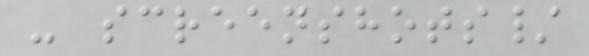- screenshots/
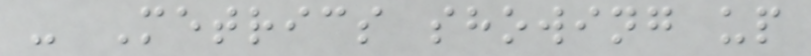- Metrics showing up
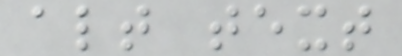alt text
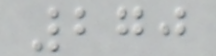270
